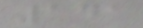141
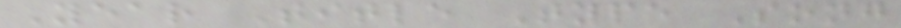Year Title Type Song
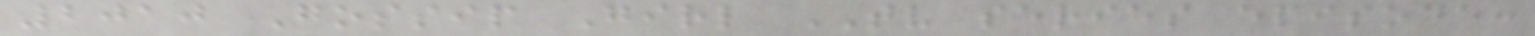2010 Gossip Girl TV series episode:
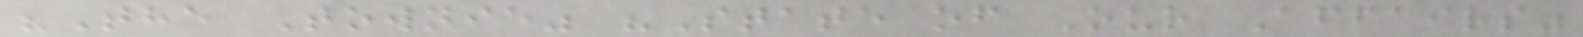"The Townie" "State of Our Affairs"
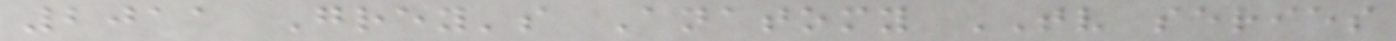2011 Grey's Anatomy TV series
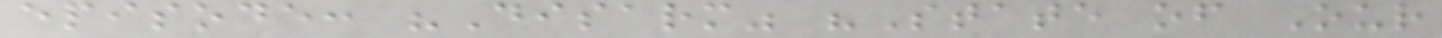episode: "Disarm" "State of Our
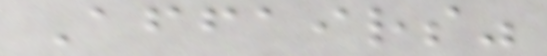Affairs"
